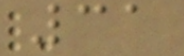31
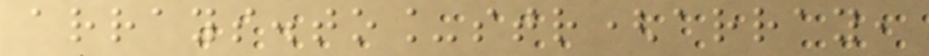arrays.to_str(array,
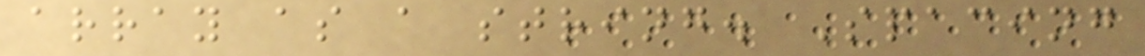array as a string. Spacing
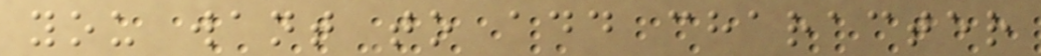you want to add character
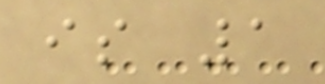is 1
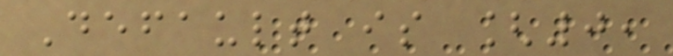Default is [0,
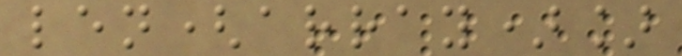len(array)]
